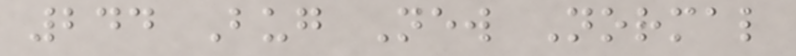244 Bug New Normal
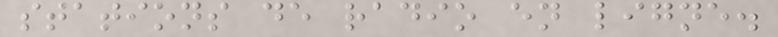stations de radio en ligne.
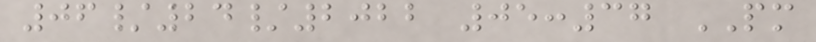06/24/2022 05:37 PM
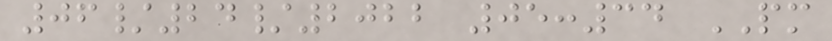06/24/2022 05:34 PM
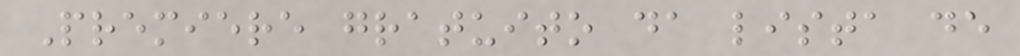Premiere gratuito da lista de
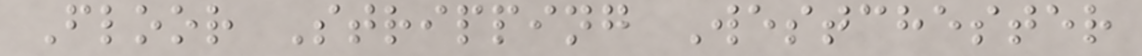Floor Stripping Westchester
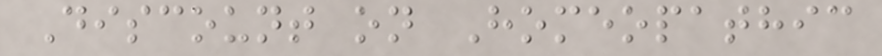Discount on Homeopathic
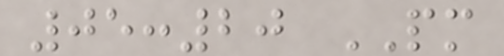05:20 PM
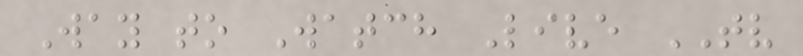Way to Watch Live TV
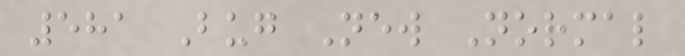581 Bug New Normal
